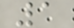1
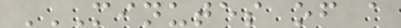MINUTES OF A
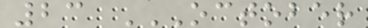23 OCTOBER
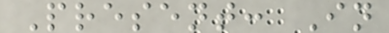Present: In
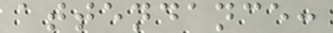attendance:
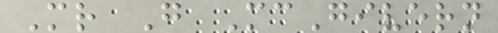Mr G McGivern
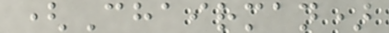(Chairman)
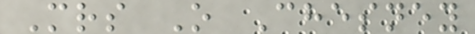Mrs O Chesney
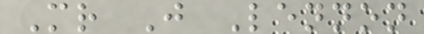Mr J Lennon
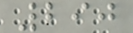290
